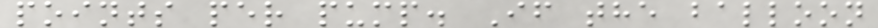points per pump. If the balloon
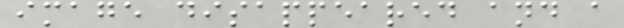image disappeared and a
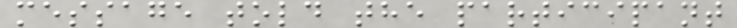message told the participant
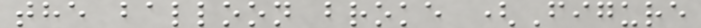the balloon broke (Figure
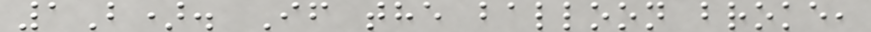1B). If the balloon broke,
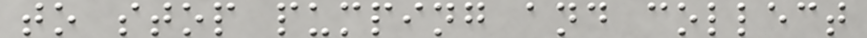to stop pumping and collect
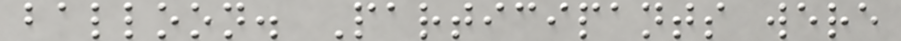balloon. Participants were
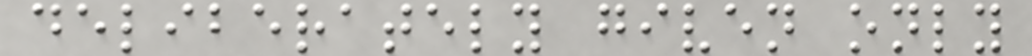deliberately given only
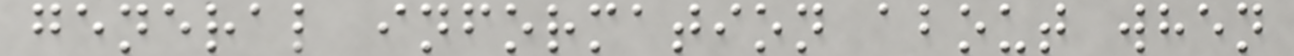general information about when
